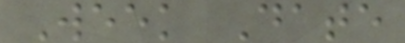Week Date
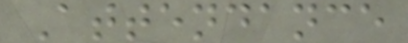Attendance
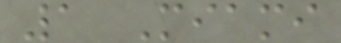1 Miami
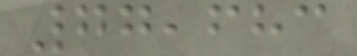77,683
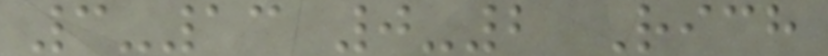3-13 0-2 Rich
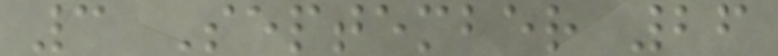3 September 26
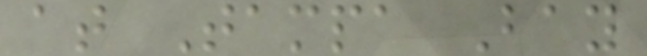at Tampa Bay
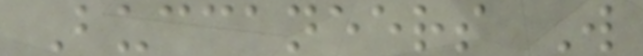Buccaneers W
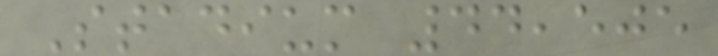Stadium 44,505
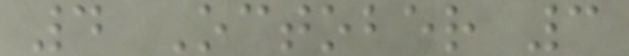4 October 3
